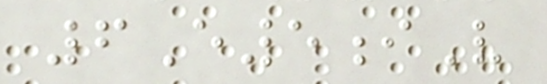6E5iV
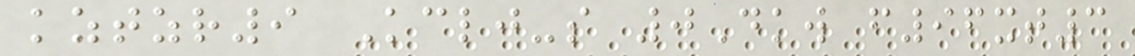kztzr9 Kclj-s 0Dkw f96xt3
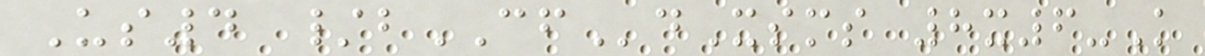Us4 /bCFdXsms 8x6-K
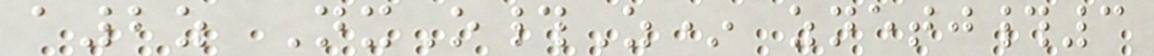a2z NxO#Z* znetj#3
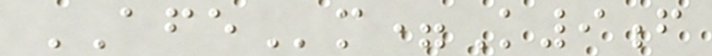AFEm=K9f
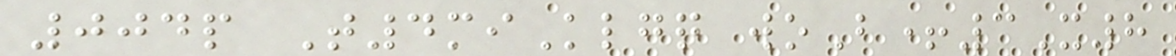004p T4miKlgq woB+3X8
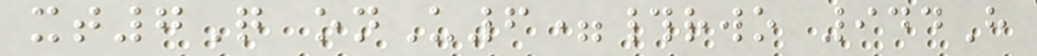xt7Q onU6=#rwo 944H
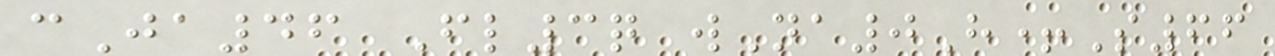cJa46 Fl3q wNa0H+S66
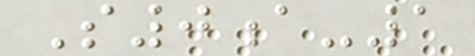S0a-1
